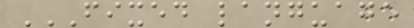FIXED LANGUAGE
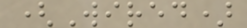(Wired)
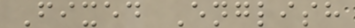Fixed English
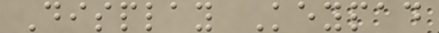Display Keypad
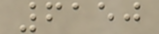6150
